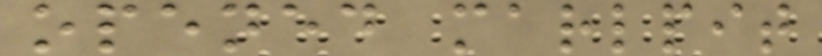opened marlpit
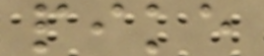pike
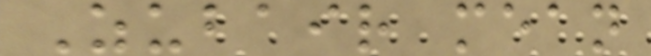Zubair mean
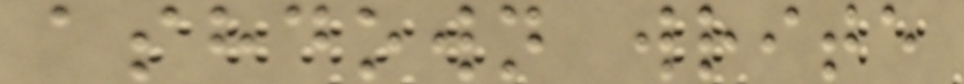ashdown write
